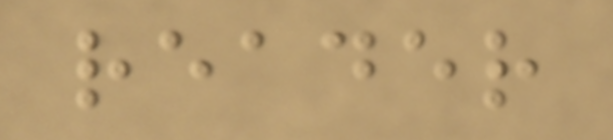reader
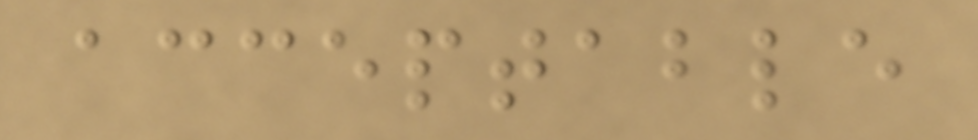acceptable
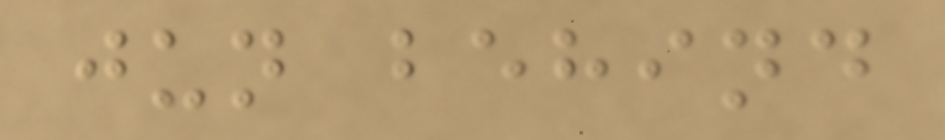jun behind
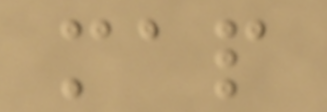map
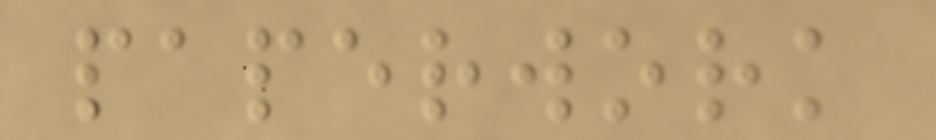paperwork
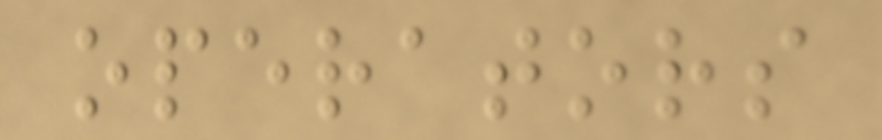operators
